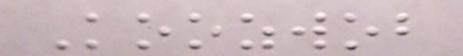Koozwob
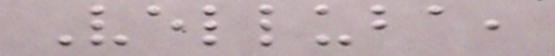Velluba,
